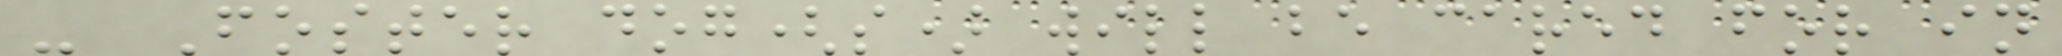- Foster dog(s) will be cared for in
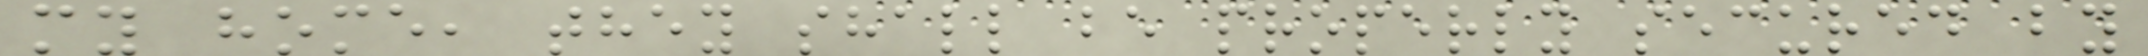my home, they shall be properly secured by
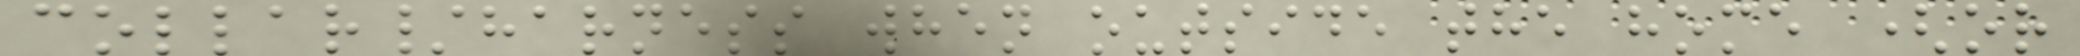collar/harness when outside the home (or
